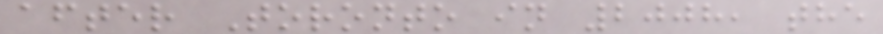after Toronto in 2008, the
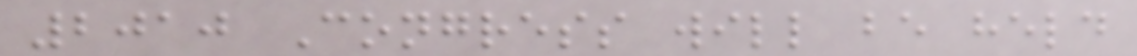2010 Congress will be held
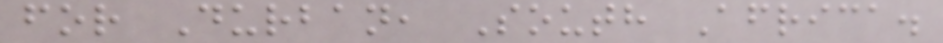for Durban, South Africa.
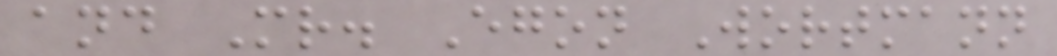and Mr. Egon Wortmann
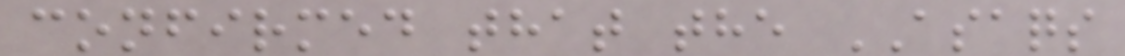confirmed that the ASAQS
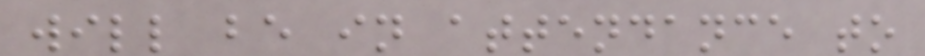will be in attendance to
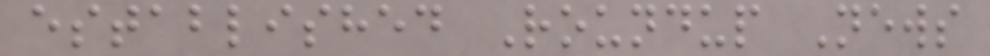established Roundup News
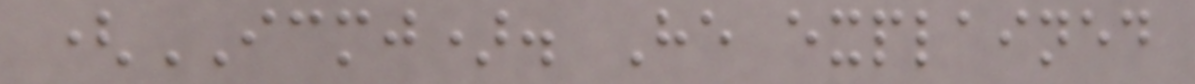(ICMJ). He explained
